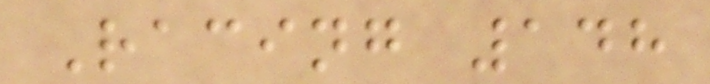Racing 148
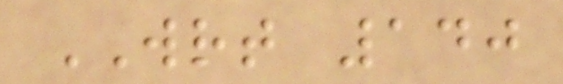WRT 140
